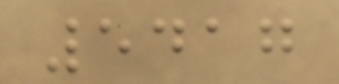5417
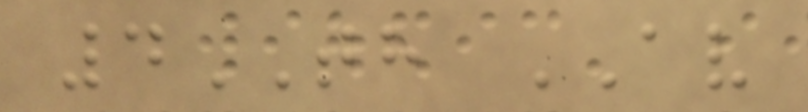4TH AV
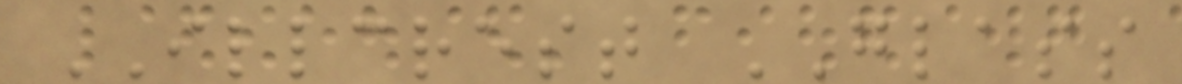ILLCREST GLASS
